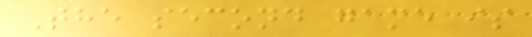The second game is
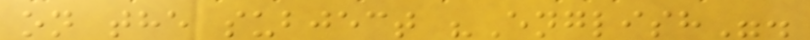on the subject "English".
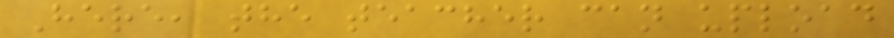Here, the teacher can upload
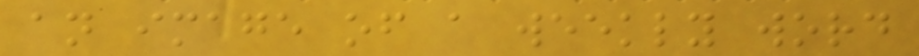an image of a weekly word
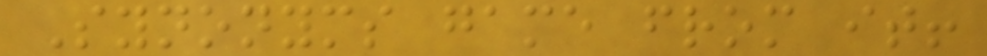Synonyms game from it!
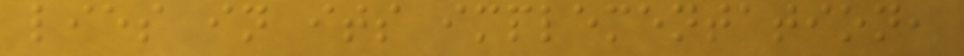lies in its implementation,
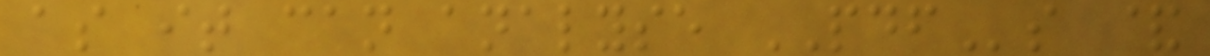as it can analyse PDFs &
